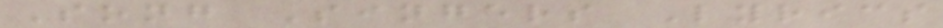Song Singers Lyrics
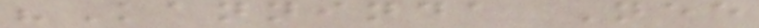"Kanninda Nee
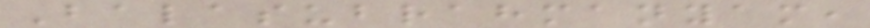Balasubrahmanyam,
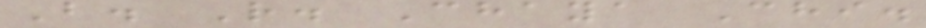B. R. Chaya Chi.
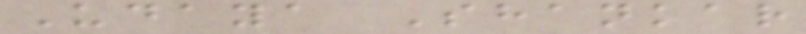Udaya Shankar
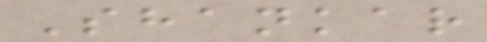Shankar
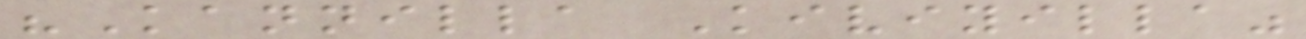"Kannilla Kiviyilla"
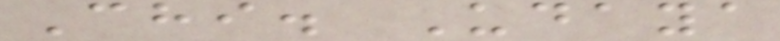Chi. Udaya
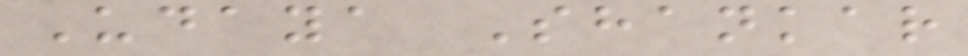Udaya Shankar
